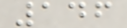146
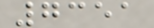7351
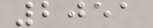2051
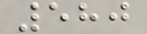580
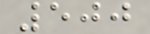500
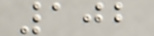102
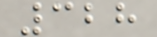328
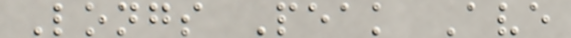Longs Peak Ave
